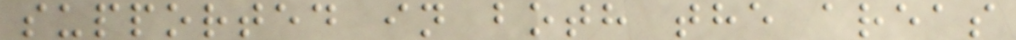supported in both the areas
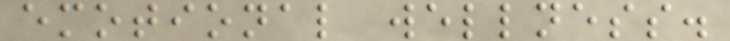emotional wellness.
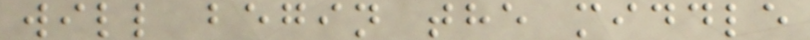will begin the middle
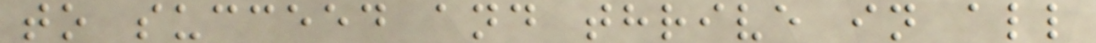to succeed and thrive in all
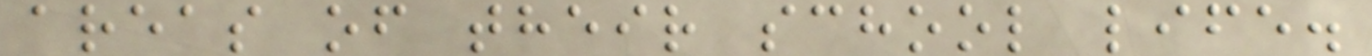areas of their school life.
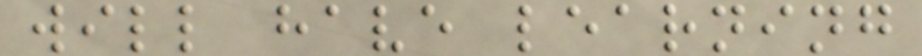will have learning
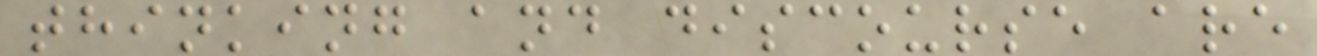thinking and discourse are
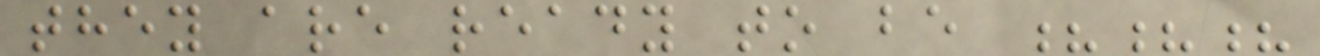they are ready to be ???
